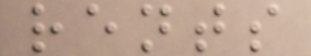rents
